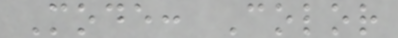Mode: Color
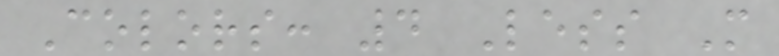Colors: 4 Less More
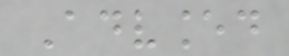Advanced
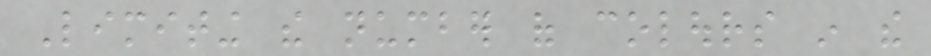Limiting the number of colours in the
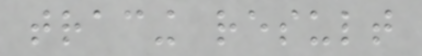tracing result
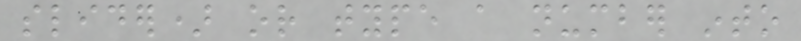slider) or type a number into
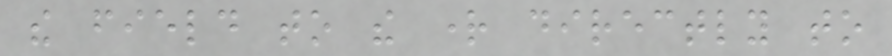the field to the right directly to
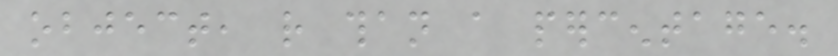object, rather than a percentage.
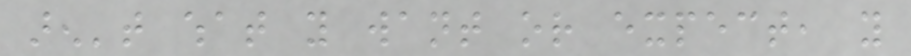aren't what you want or expect, you
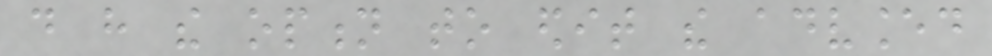do have the option to edit the advanced
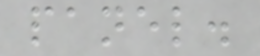panel.
